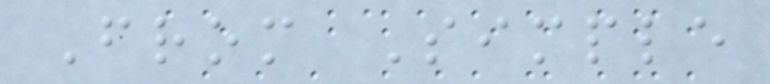From Simple
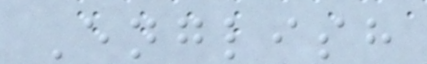English
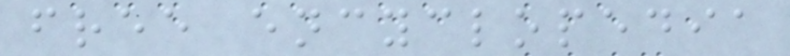free encyclopedia
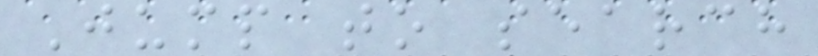Jump to search
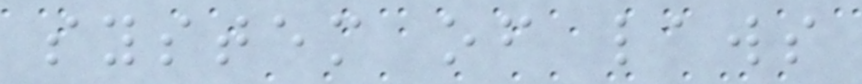system of laws
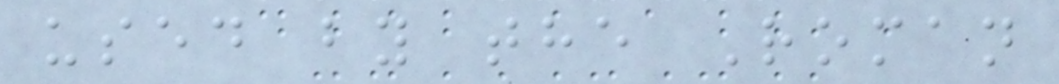used by the Roman
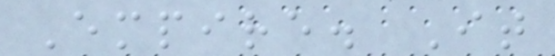Empire. It
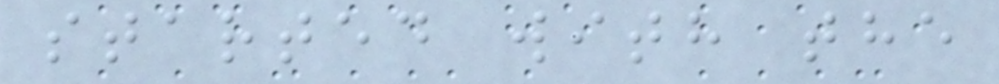started with the
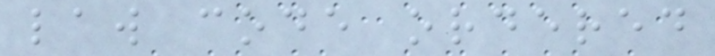law code ordered
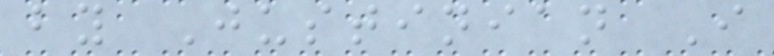by Justinian I
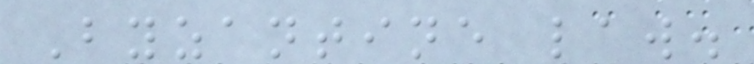Byzantine law.
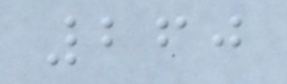260
